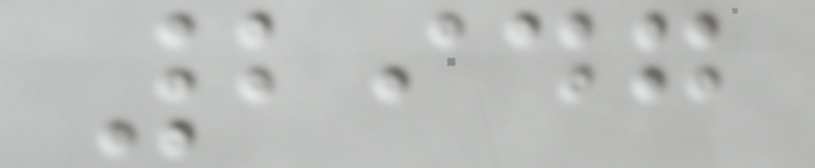2947
